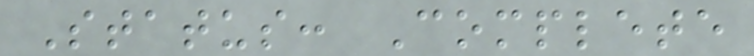Status: Complete
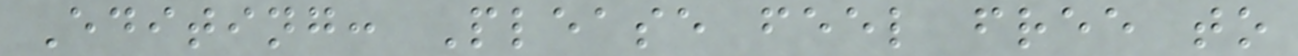Editing: Please feel free to
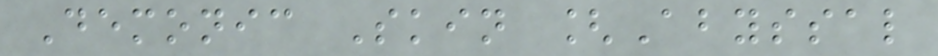Demonic Skin [Abyssal
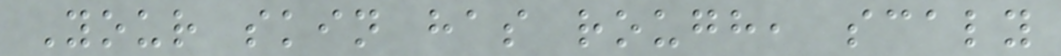Your skin has rough, scaly
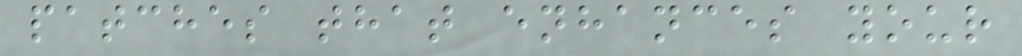patches that enhances your
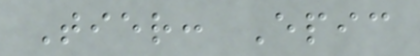Tier: Epic
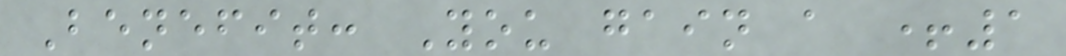Benefit: You gain a +1
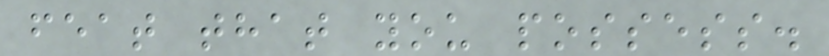feat that you possess.
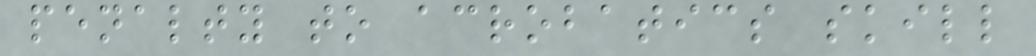penalty to acrobatics skill
